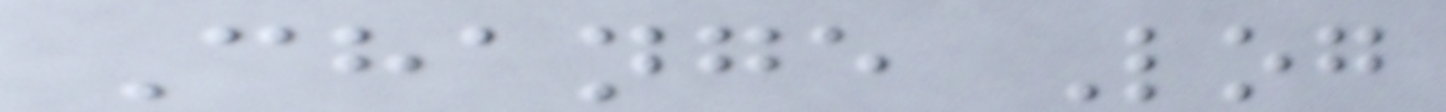Change Log
